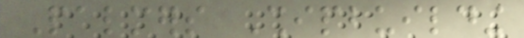Palmers Shipbuilding
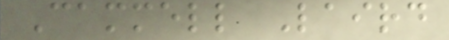Cammell Laird
